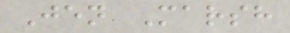Jen Marsh
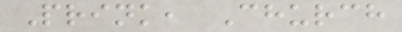Prink, Church
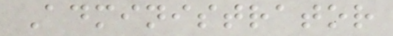Administrator
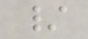/
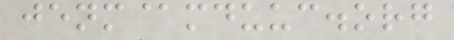jenm@mduuc.org
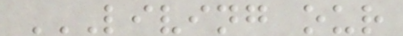LIVING OUR
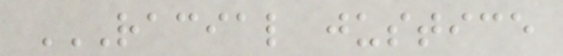RACIAL JUSTICE
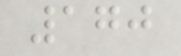170
